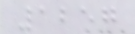1257
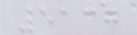5137
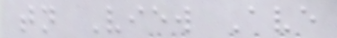tn View Ave
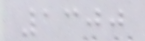1300
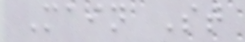Main St
